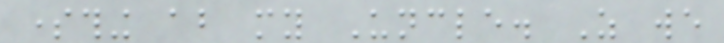something about my Uncle. As we
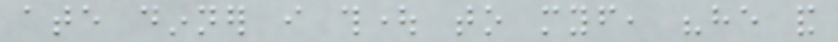ate dinner i thought to myself, "he and
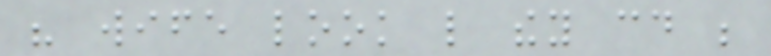his wife look like they could be
